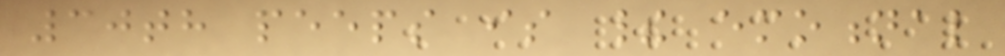30th peeps is their emotional
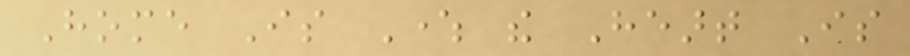Home Is Where the Heart Is
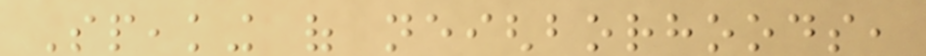Speaking of neighborhoods,
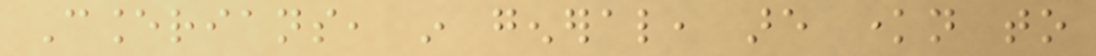Cancerians, in general, are known to
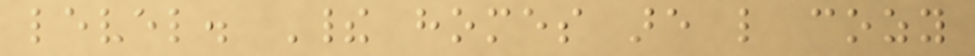level. Their homes are like cozy
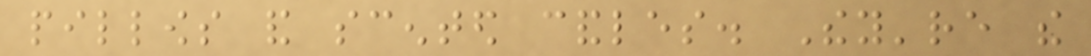pillows and scented candles. They're the
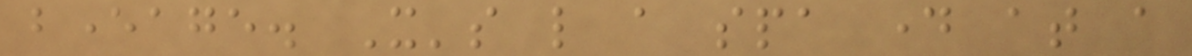beverage. It's like a spa day at a
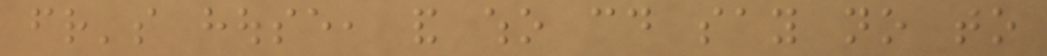friend's house, and who could say no to
